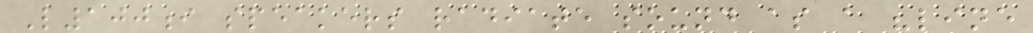L100i speakers radiate sound as a "line
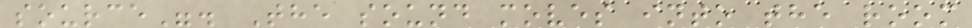source". The sound moves into the room
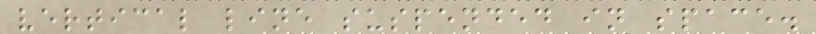vertical line suspended in space.
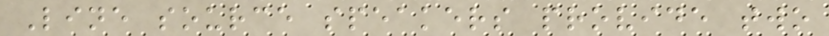Line source speakers provide two
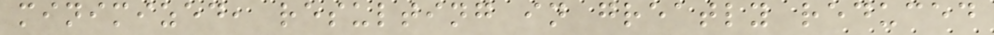minimized, resulting in greatly reduced
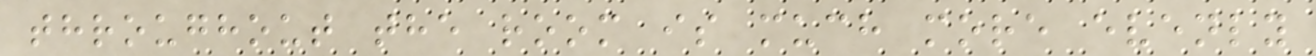throughout the room is much more evenly
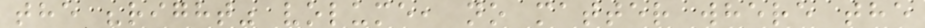the "right" volume, no matter where the
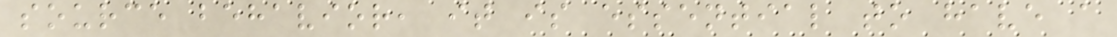source behavior, it is essential to have a
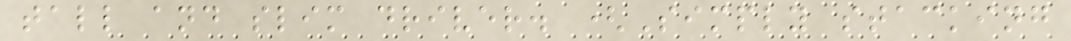tall and slim driver. (Simply stacking
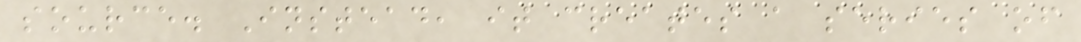source. Instead, it creates a series of
